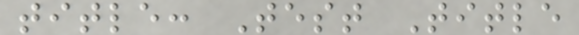title: Test Title
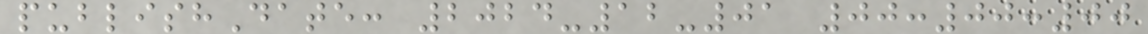publishDate: 2024-12-01 00:00:00
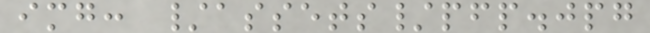img: /assets/pfp.jpg
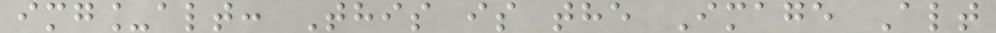img_alt: This is the Image Alt
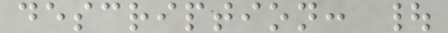description: |
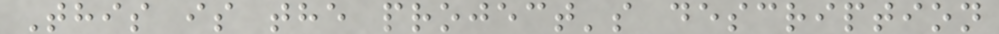This is the project's description
